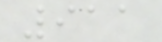911
